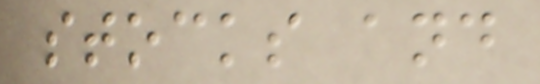stocks and
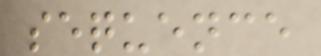sequence
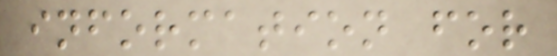information for
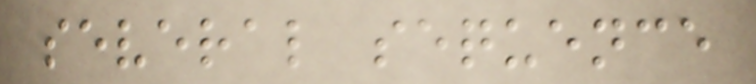several sequence
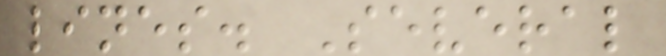lines. Several
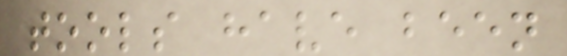tools have been
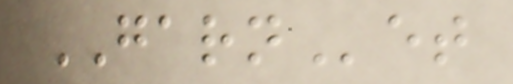GARNet
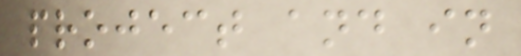project and in
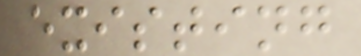existing
